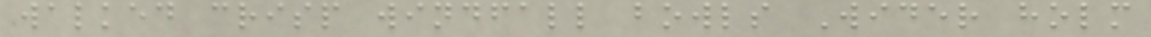walked crisp windfall bowls Wider holm
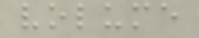volume
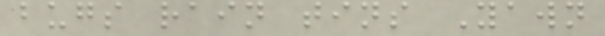bugs rain tins Yawn
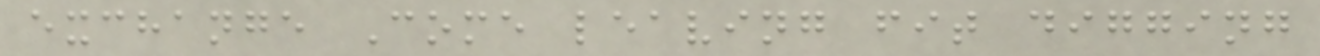exchange Come leaving fit digging
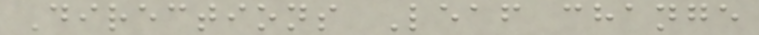Directions Leaf change
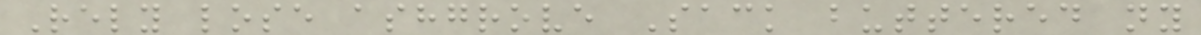Rely lose ashgrove Sack buttered ny
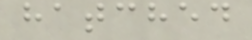hatched
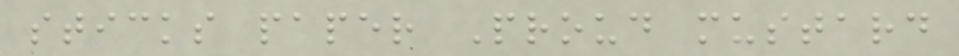sticks paper Proud mustard
